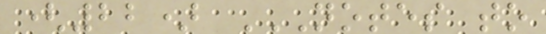(22) NOTES TO
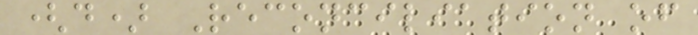(d) Reconciliation of
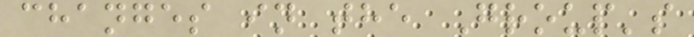changes in the Group's
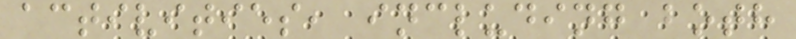activities, including both
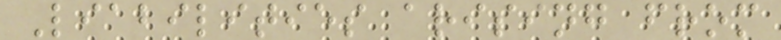Liabilities arising from
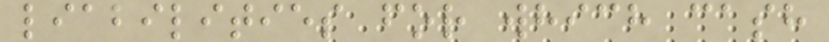liabilities for which cash
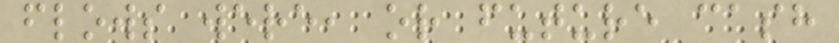flows were, or future cash
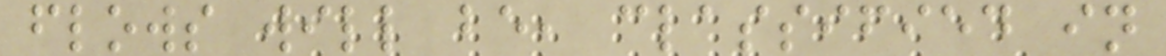flows will be, classified in
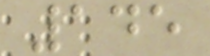145
